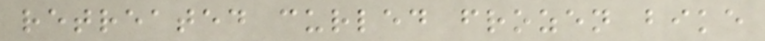retreated curled frozen bike
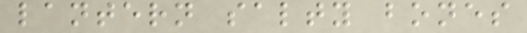lantern salty bones
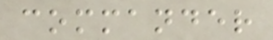commander
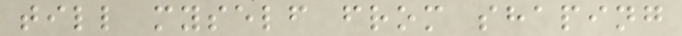till myself from shaping
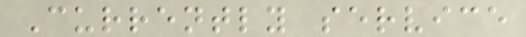Currently service
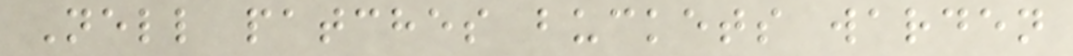Nell patches buckets warden
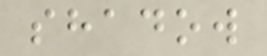shadow
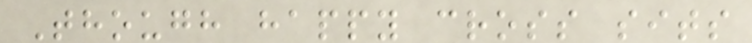Though happy cross sits
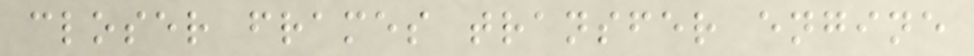closer frames transfer engine
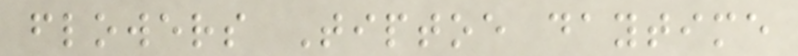flowers Tiptoe daytime
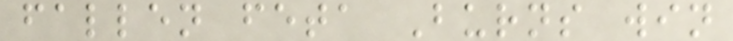fallen feta Burns win
